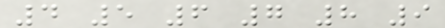4 5 6 7 8 9
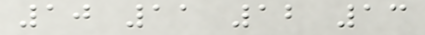10 11 12 13
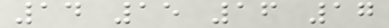14 15 16 17
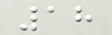18
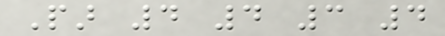Par 4 4 3 4
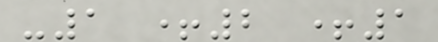-1 +2 +1
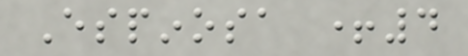Espinosa +4
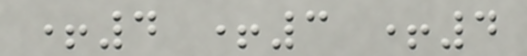+4 +3 +4
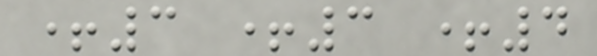+3 +3 +4
